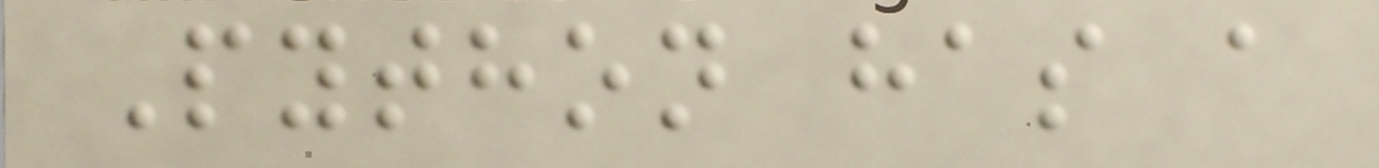Python has a
